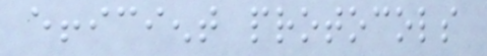efficient protocols
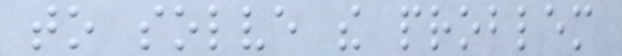to solve the problem
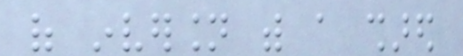of inversion with a shared
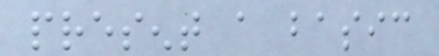present a basic
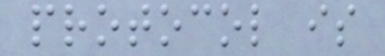protocol is
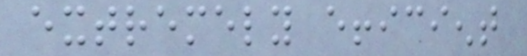extremely efficient
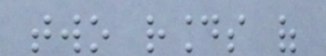two rounds of
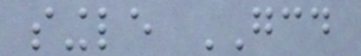single GCD
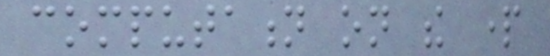computation on the part
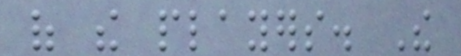of the players. The
